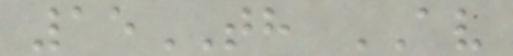15TH AV
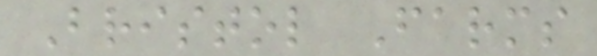Bristol Farms
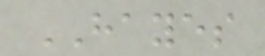HAYES
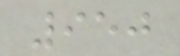950
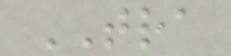TRA
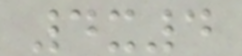4x4
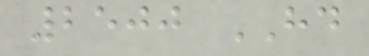2500 HD
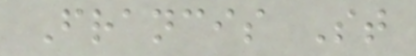Francis St
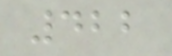422
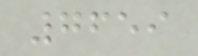7659
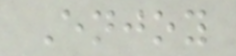Enjoy
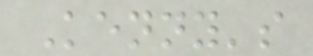Kenny's
